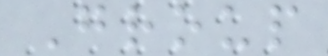Group
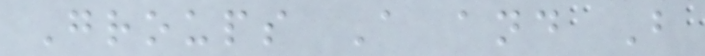Groups A and B
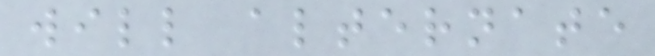will alternate
